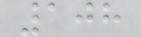108
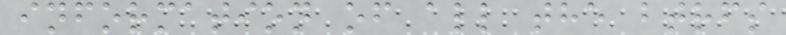information of all the btrfs
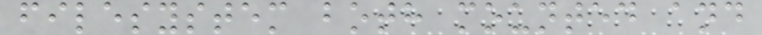filesystem both mounted and
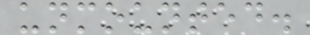unmounted.
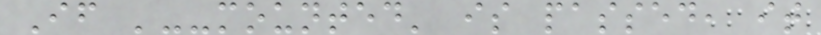If '--mounted' is passed, it
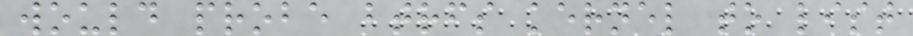would probe btrfs kernel to list
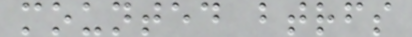mounted btrfs
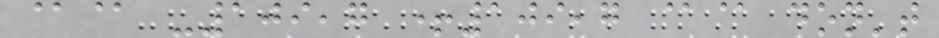@@ -109,7 +109,7 @@ don't
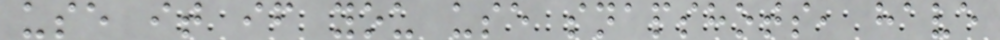use it if you use snapshots, have
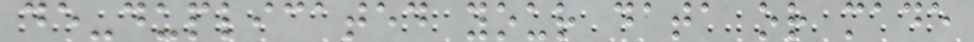de-duplicated your data or made
